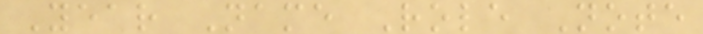Year Name Role Note
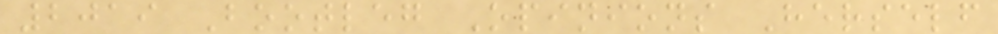2019 Bootleg Opinions Herself
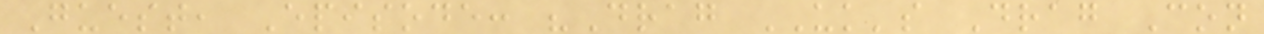Guest, Episode: "Drag UK's Drag Con
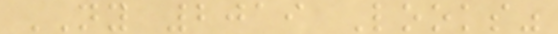NY 2019 Looks"
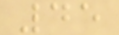45
